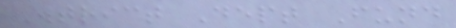District Dept Fund
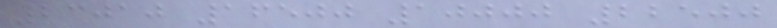23010 16500 10000 22500
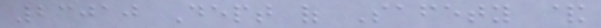23010 Dept of Safety &
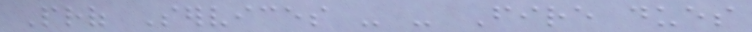Prof Services - - Fire dues
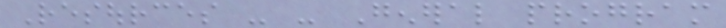Resources - - General program
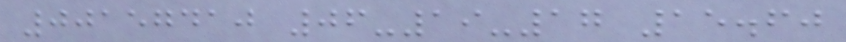00157410 06-19-17 15.60
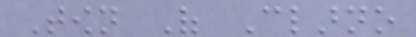Town Of Clarno
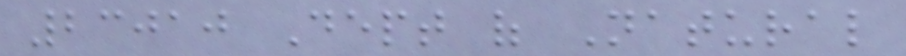23010 Dept of Natural
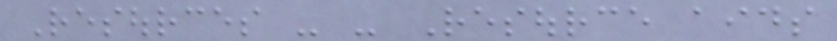Resources - - Resource aids
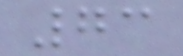73
